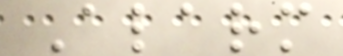Alarm
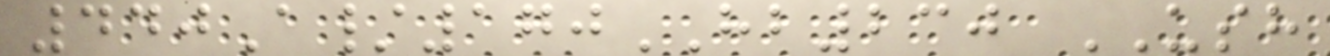440A/170HB230 USH
